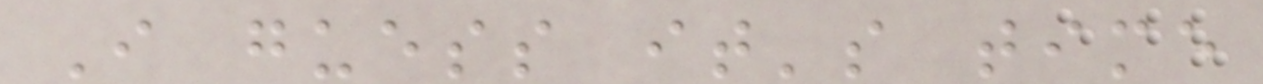I guess it's time
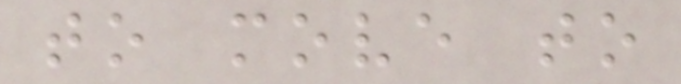to move to
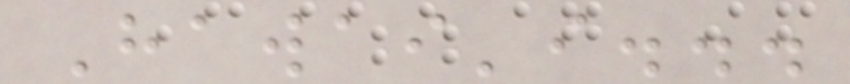Hawai'i...
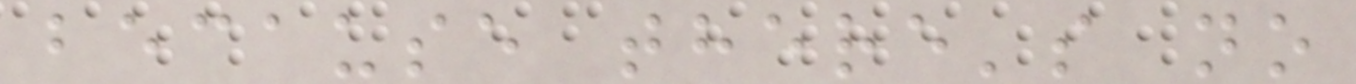because there's no
